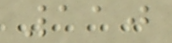110
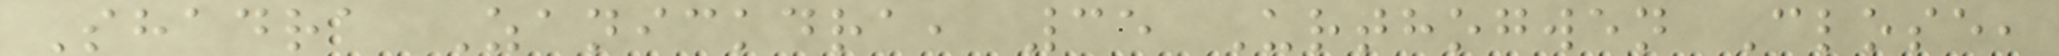Shadra Zanickdra, 35 Urthogwen Close,
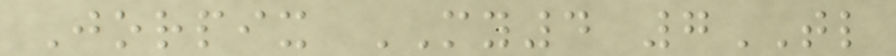Jorpix MY4 7TL
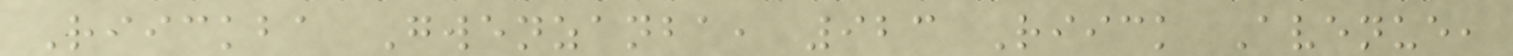Riickba Gwenzanba, 923 Riick Avenue,
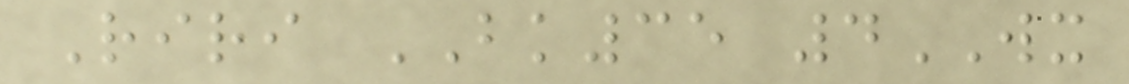Riri BK35 4WX
